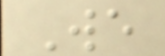We
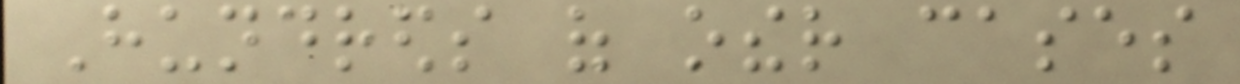Hundreds of other cases
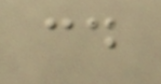could
